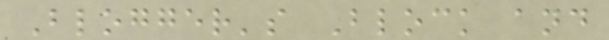Blogger's Block and
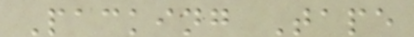Packing Tape
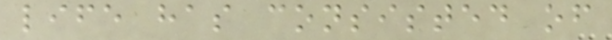life has consisted of
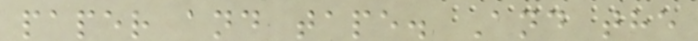paper and tape. And the
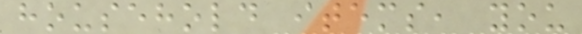household items, you
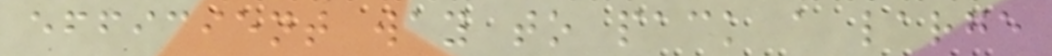efficient way to pack a large
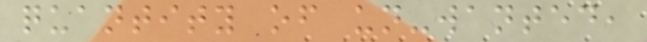quantity of un-wanted,
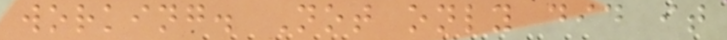working. Not only did it
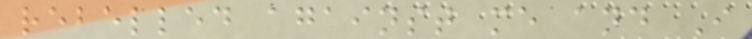rebelled against me and I
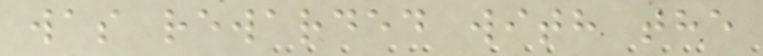was rewarded with the
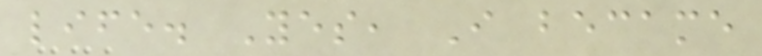life. Yes, I became
